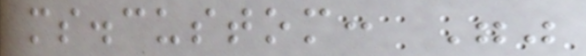ms.custom: ""
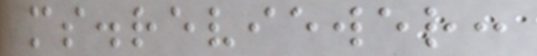ms.reviewer:
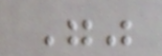""
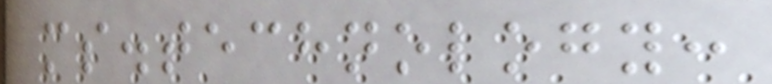ms.technology:
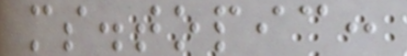ms.topic:
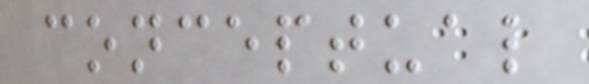conceptual
